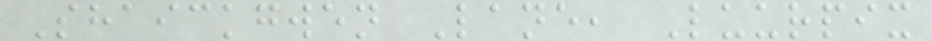Shaickgwen Lane, Luurpix
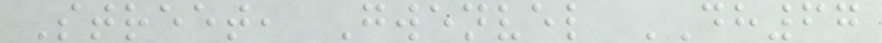Street, Gwenvel DH67
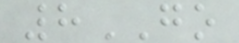8GO
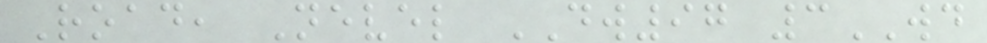Road, Nevel DW97 3WD
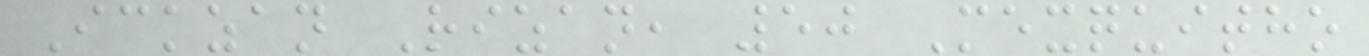Ickzan Rizan, 50 Mexquitho
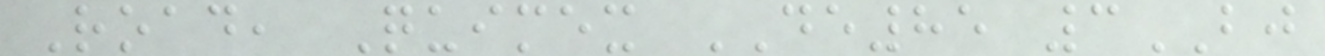Road, Quimex DE85 3BJ
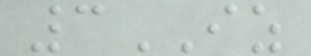3IZ
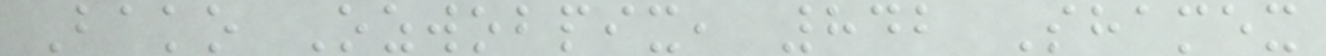Bako Ozwobpix, 842 Shamex
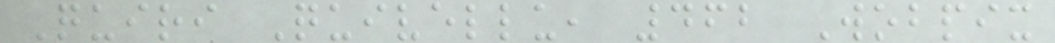Quiri Quivellu, 462 Wobpix
